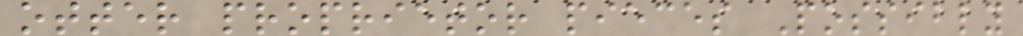otter proprietor pieces Possibly
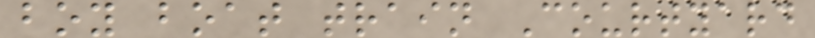boy boat train Courtyard
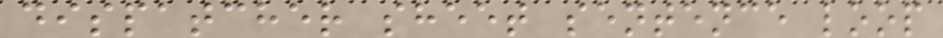dispatcher sheet sentence loop
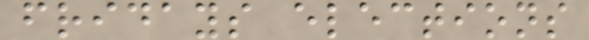fridays elections
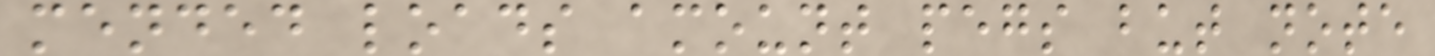mended loads amount pegs but note
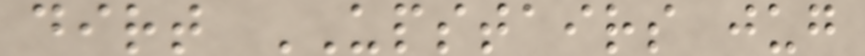dirt UPSTAIRS jug
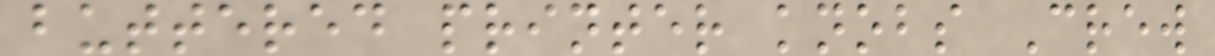buttered printer knobs Crew
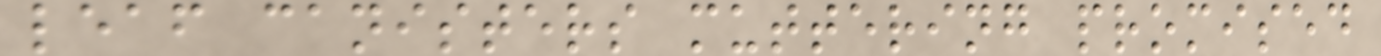leaf canisters muttering promised
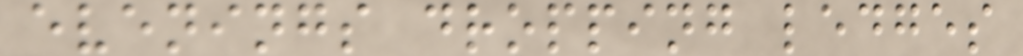evenings dropping ledges
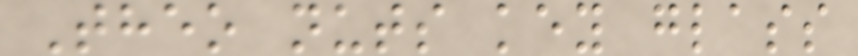Theo nuts key glass
